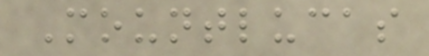Mountlucas
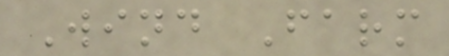Wind Farm
